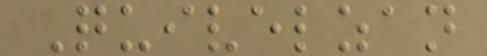Quivelzan
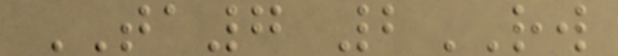TA7 2RW
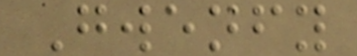Gwenfy
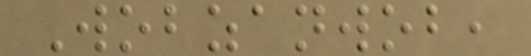Wobzanwob,
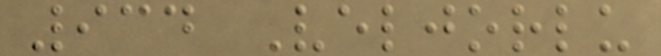934 Veljorlu
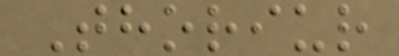Thoriur
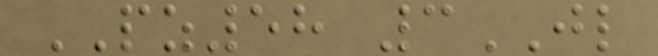PZ58 3JL
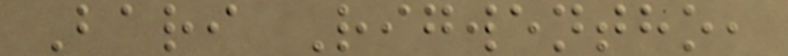Bari Rigwentho,
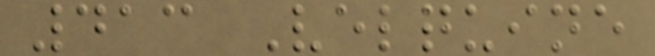413 Velquine
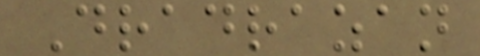Dradrazan
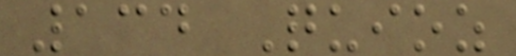134 Quioz
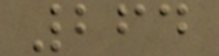264
